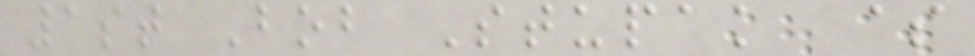1st Bob Stupak $
